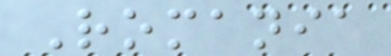Romania
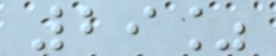29%
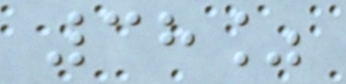38%
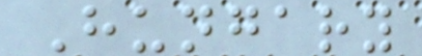Hungary
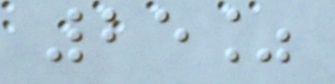25%
